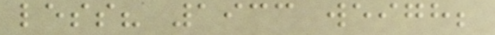less? 1933 weigh;
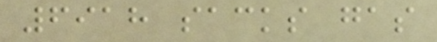6918 sacks gas
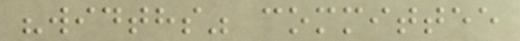"widths" committee
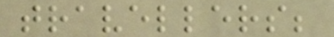travellers;
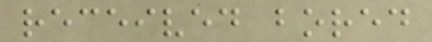received bored
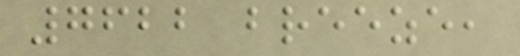7622 breeze,
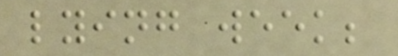lying week;
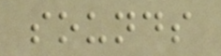sounds
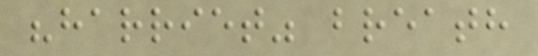"harriet" breath
